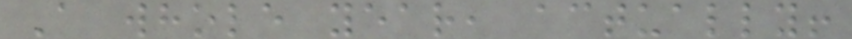A whole year, actually!
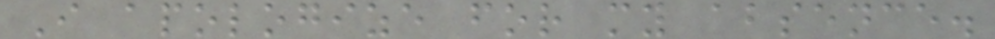I apologize for my absence.
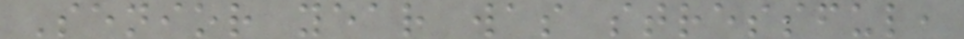Senior year was stressful,
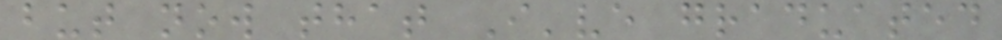but now that I've graduated
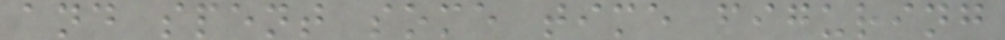and spent some time figuring
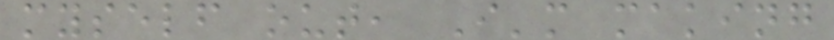myself out, I'm making
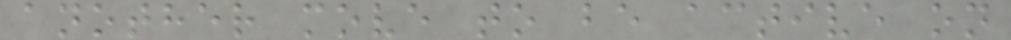another move to be active on
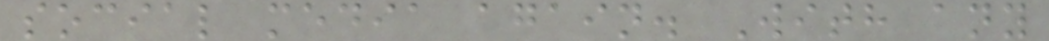social media again. With any
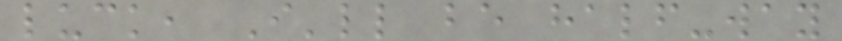luck, I'll be half-way
